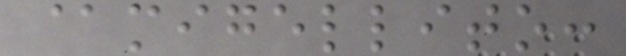@migellito:
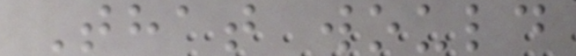That would
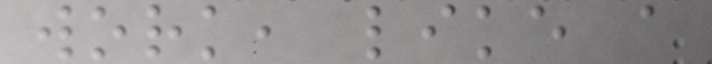work, like a
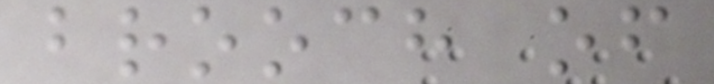brooch of
